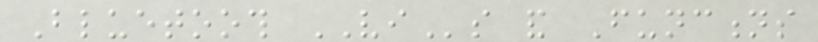Bluetooth VIs and Functions
